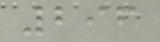296
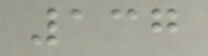137
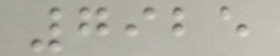7925
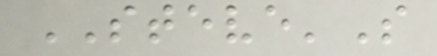STEVE'S
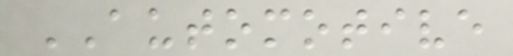AUTOMOTIVE
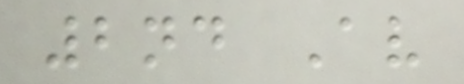2nd Av
